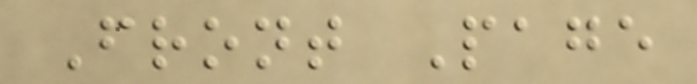Front Page
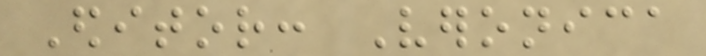Editor: Veronica
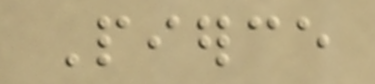Pierce
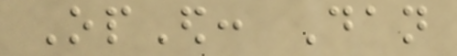OpEd: Dan
